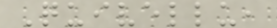Quivellu,
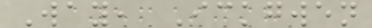Way, Ickgwen
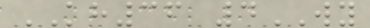KH36 4WY
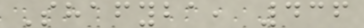Shafyba, 436
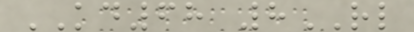KD68 8RL
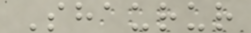Shaurur
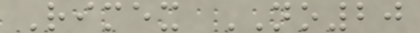Rimex NO20
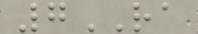7RA
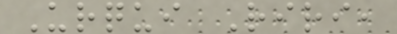Urqui Riri,
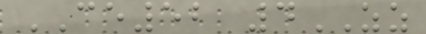CE52 4ZZ
